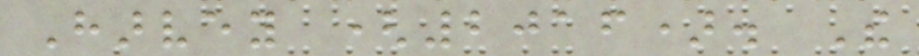Harvey (2016). The
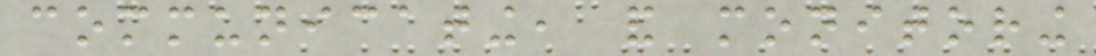communicating, and monitoring
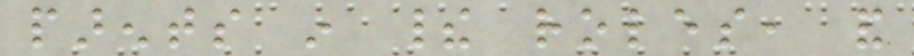parents in their roles, and
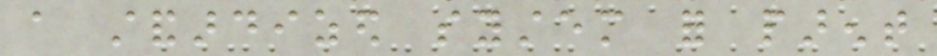a standardized system for parent
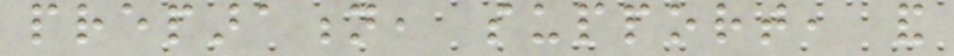preparation, support, and
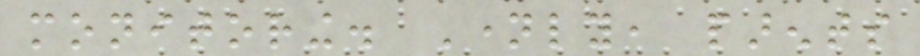monitoring. Namely, parents
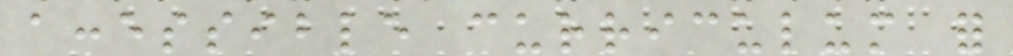accessible curriculum for
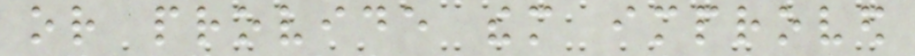or provide them improved
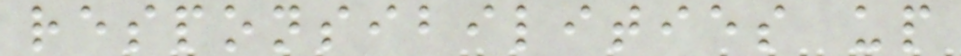responsibilities up
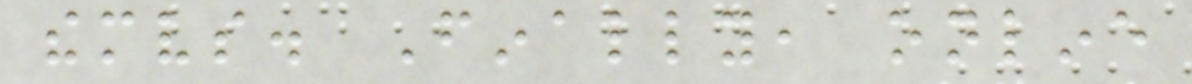themselves. Finally, online
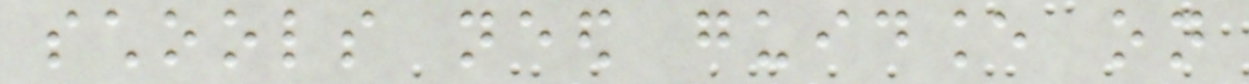schools need guidance on
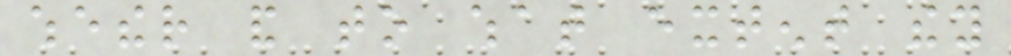whether and to what extent they
